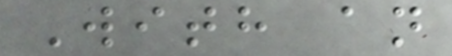With an
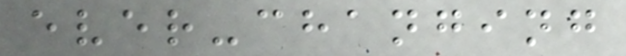ever-changing
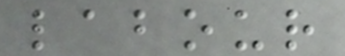labour
